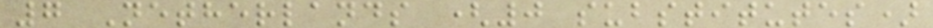7 Netherlands (0 substitutes)
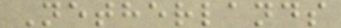Netherlands
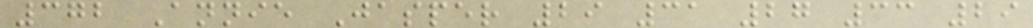372 Annie Jasper 29 31 27 33 29
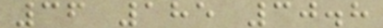36 185 30.8
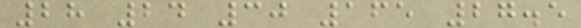28 24 30 165 27.5
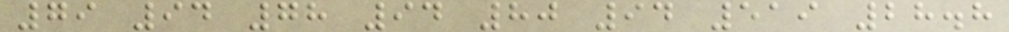79 94 78 94 80 94 519 28.8
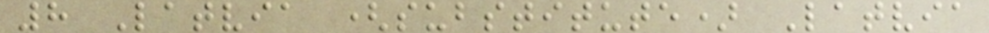8 Latvia (substitute) Latvia
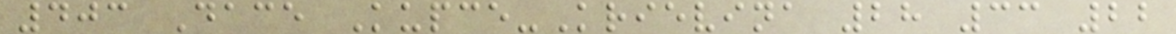403 Dace Kupce-Krievina 28 33 22
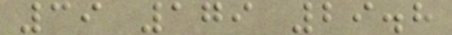39 179 29.8
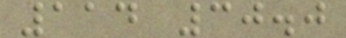114 30.0
